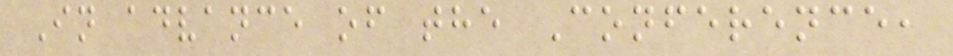In advance of the Conference,
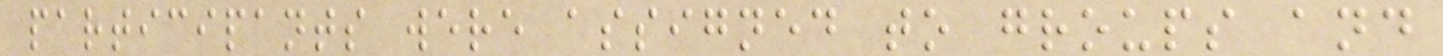participants were assigned to groups and
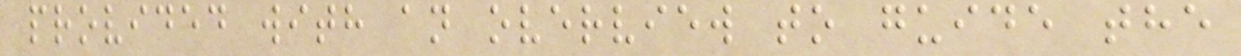provided with an overview to guide the
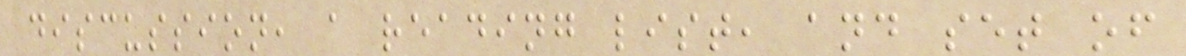discussion, a reading list, and set of
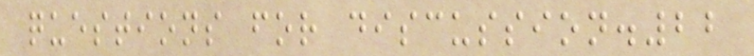questions for discussion.22
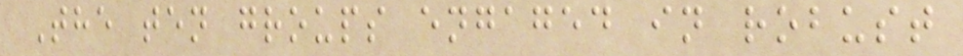The ten groups engaged in robust
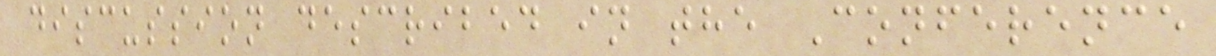discussion described in the Conference
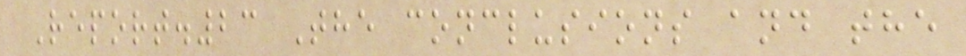Report.23 The conclusions and the
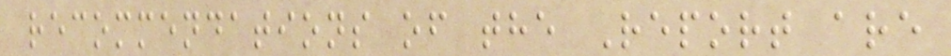recommendations of the Report are
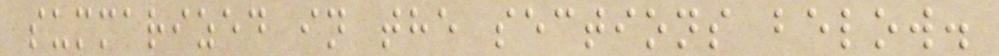summarized in the sections below.
